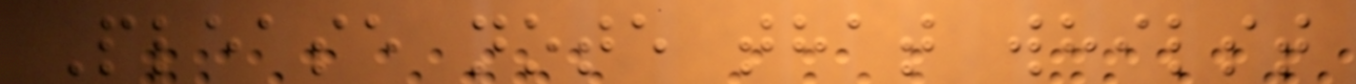Please note that whilst
